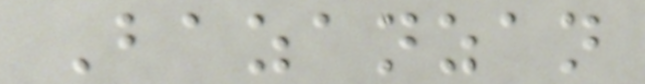Bazanzan
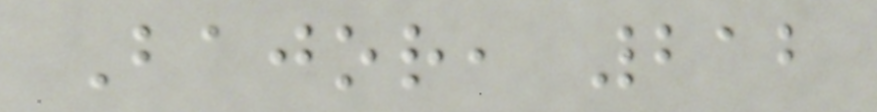Bajor, 212
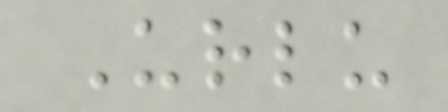Urlu
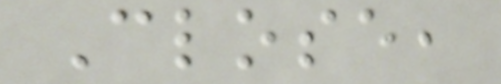Close,
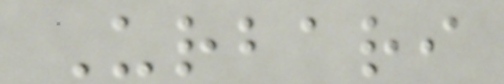Urbari
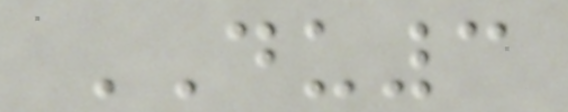DU3
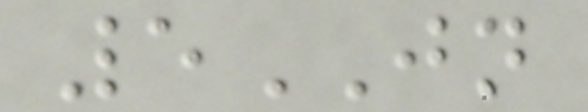5JN
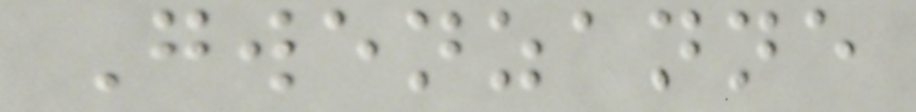Gwenzanne
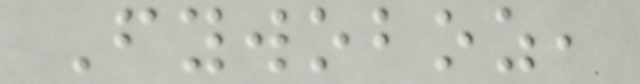Fywoboz,
